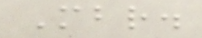Mbr.
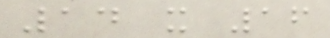14 x 16
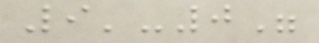9'-0"
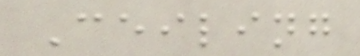Ceiling
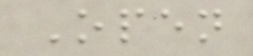Open
